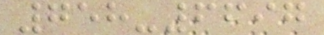758-6697
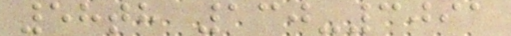58th 130-3091
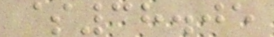$38.05
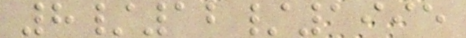8/12/1995
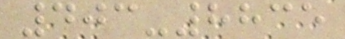403-8835
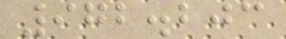972.203
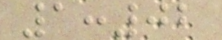1:02
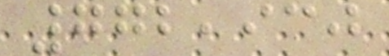772,930
